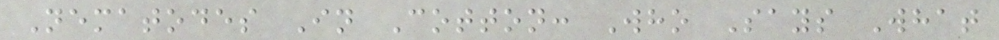Nematodes In Cotton: Who Says What
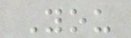You
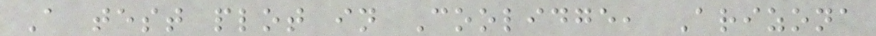A test plot in Coolidge, Arizona
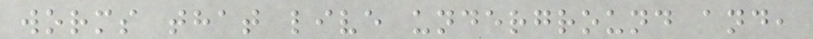worms that live underground and,
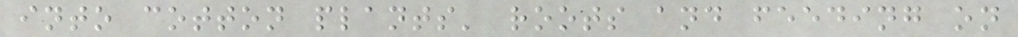into cotton plants' roots and feeding on
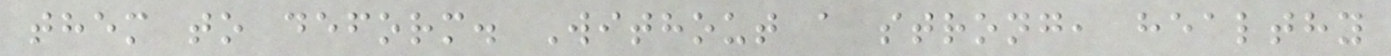them to deform. Without a strong, healthy
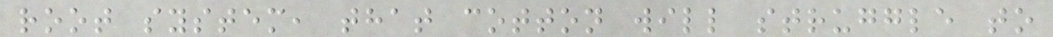root system, that cotton will struggle to
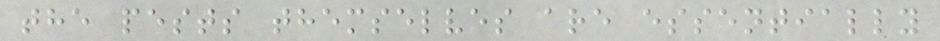the pests themselves are essentially
